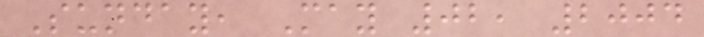Sunday, May 02, 2004
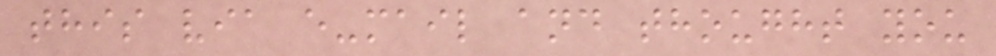this via e-mail and thought you
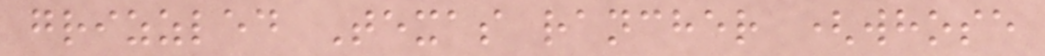grizzled Texas rancher (whose
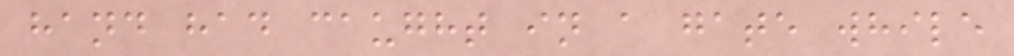hand had caught in a gate while
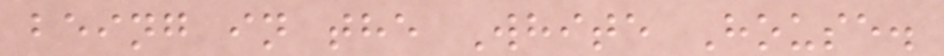being in the White House.
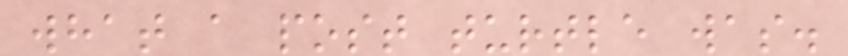what a post turtle was.
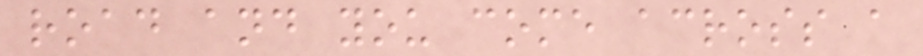road and you come across a
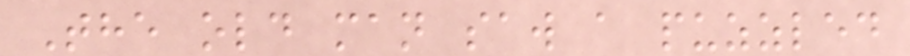The old man saw a puzzled
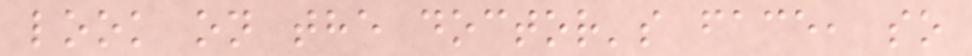look on the doctor's face, so
